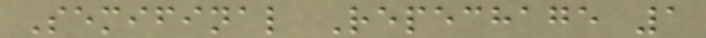Semifinal Repechage 1
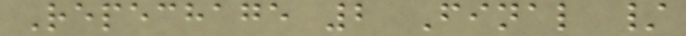Repechage 2 Final /
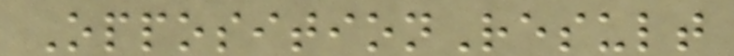OppositionResult
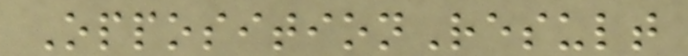OppositionResult
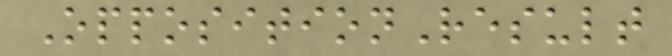OppositionResult
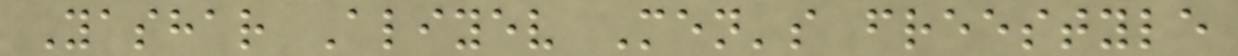Yashar Aliyev Men's freestyle
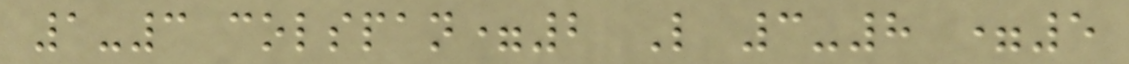1-3 colspan=2 L 3-8 =5
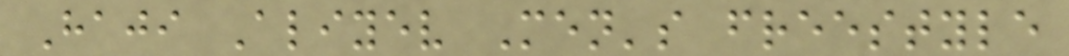Haji Aliyev Men's freestyle
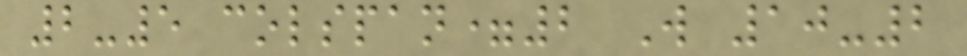2-5 colspan=2 W 10-2
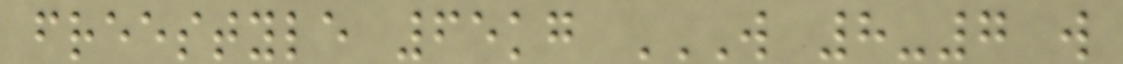freestyle 65kg W 8-7 W
